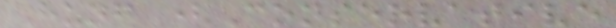Hung (Conservative
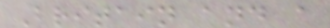Britain and a
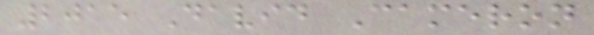2015 David Cameron
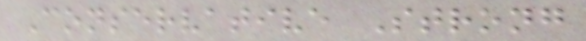Conservative Strong
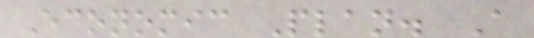Economic Plan. A
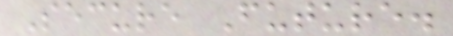Secure Future.
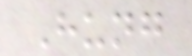Hung
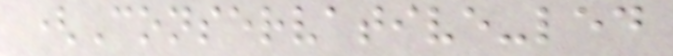(Conservative-led
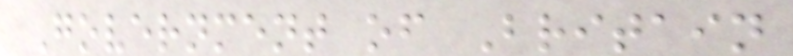Government of Britain
